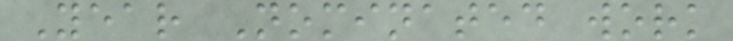Year Nominated work
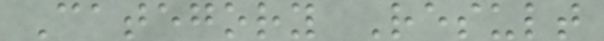Category Result
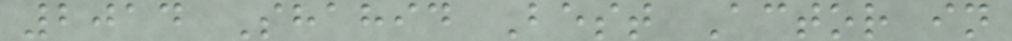2014 Shahid Best Actor in
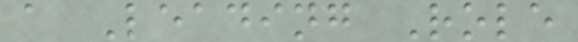a Leading Role
